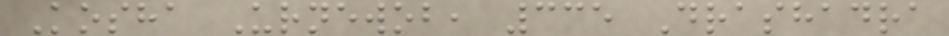Kosha Urnewob, 335 Drashadra
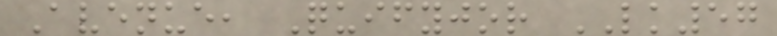Avenue, Quifyjor LK57
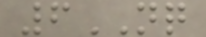6NQ
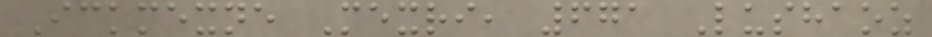Ickmexne Mexri, 671 Lushaoz
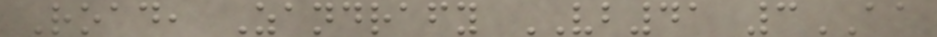Road, Zandrafy VB41 3AA
